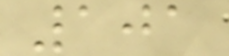101
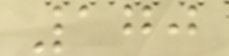170
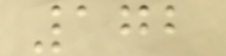172
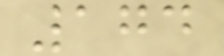174
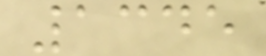1345
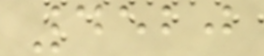4520
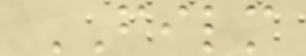FILM
